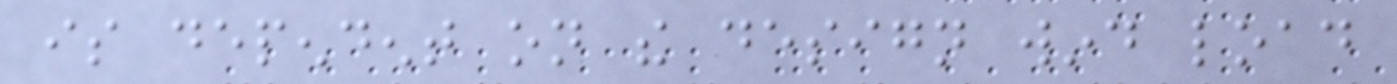is dependent on the design wind load
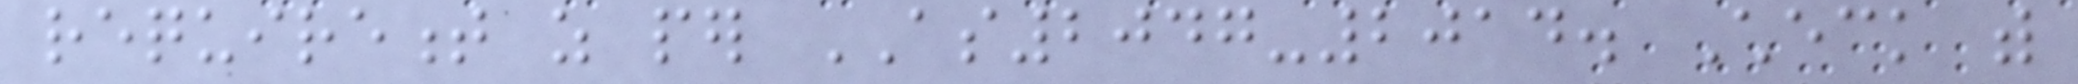requirement as per AS2047-2014. Check with
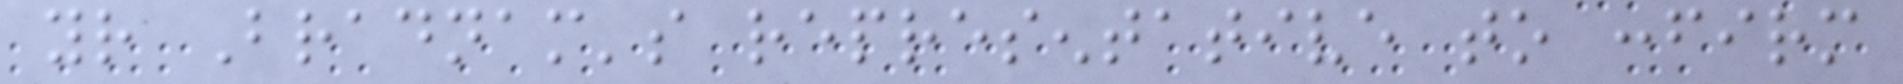your Bradnam's representative to confirm
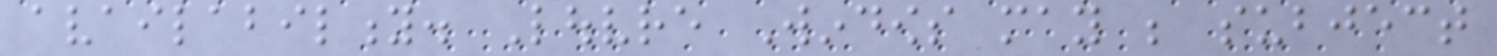availability. Louvre Windows may be subject
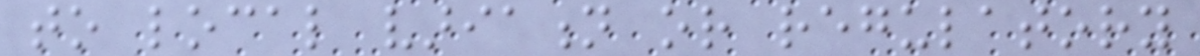to local variation or regulatory
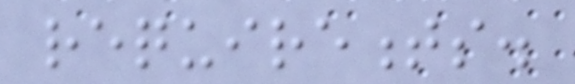requirements.
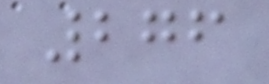276
